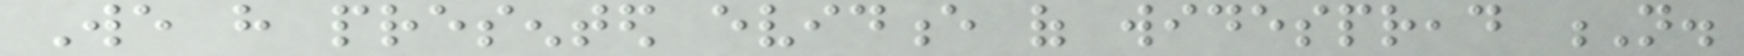We have presented evidence of widespread N.
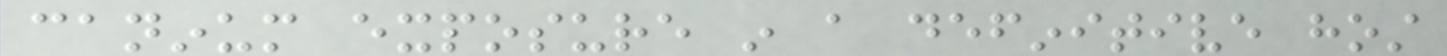caninum exposure in a definitive host
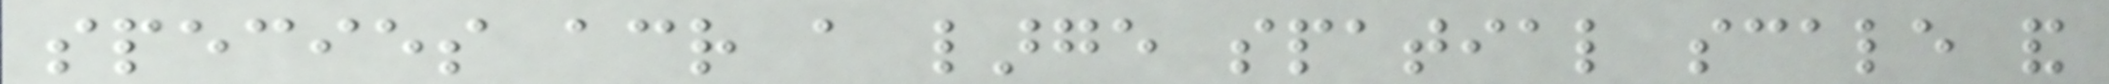species across a large spatial scale and
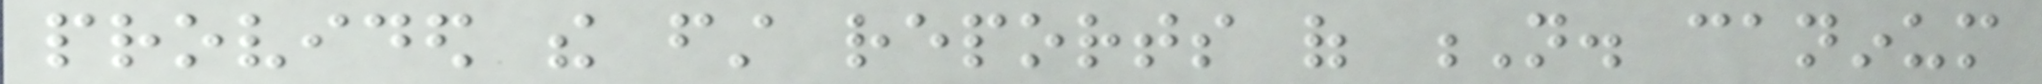provided the first reports of N. caninum
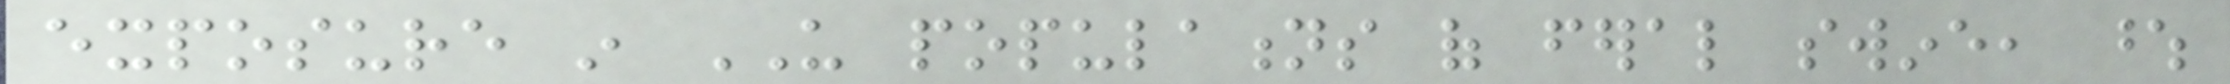exposure in US populations of feral swine, whose
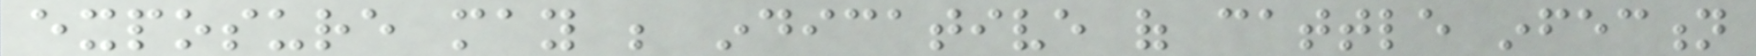exposure may be indicative of cattle infection
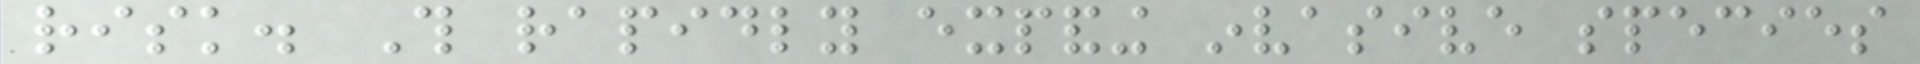risk. This rapidly expanding invasive species
